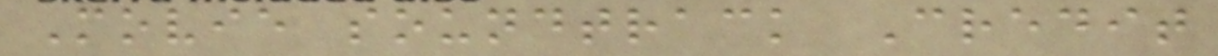Movie soundtrack Credit
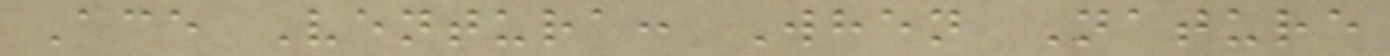Ace Ventura: When Nature
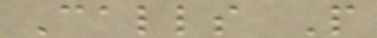Calls P
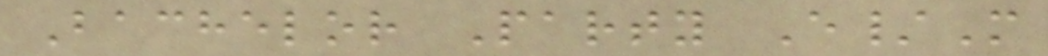Bachelor Party E/M
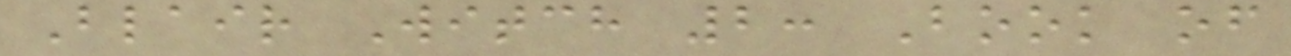Blair Witch 2: Book of
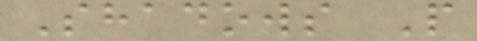Shadows P
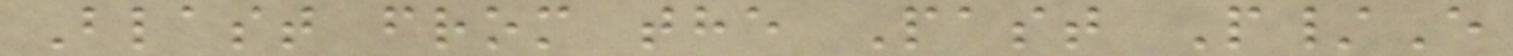Blast from the Past P/E
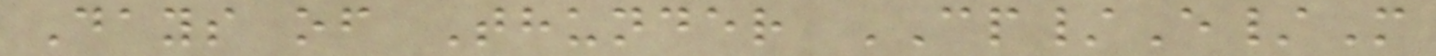Days of Thunder CP/E/M
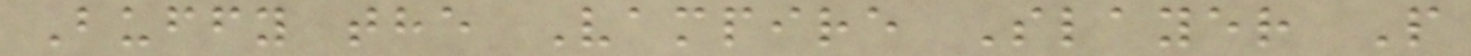Buffy the Vampire Slayer P
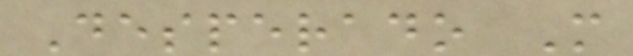Desperado M
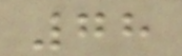78
